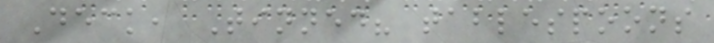Deck, Tinned? tablespoons
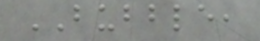BUBBLE,
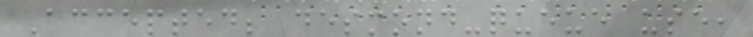Accepted; desmond-queue use,
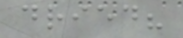dried?
